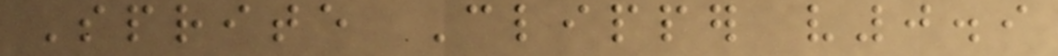Sprite Clipper v0.9
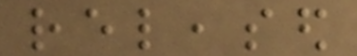released
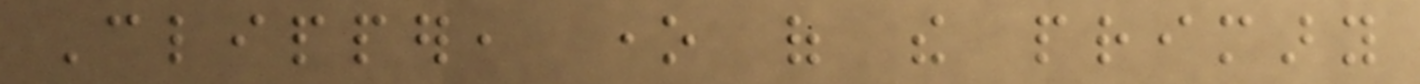Clipper, one of the primary
